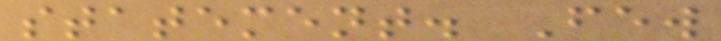statement. Few
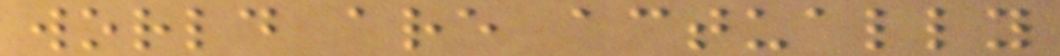world are actually
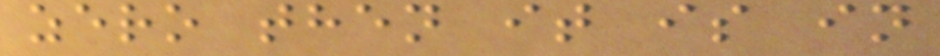zero then it is in
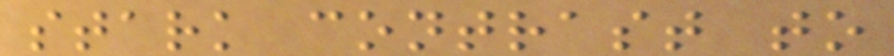stark contrast to
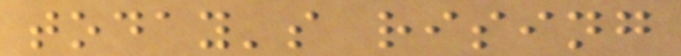today's rising
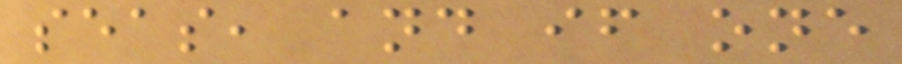seas, and if one
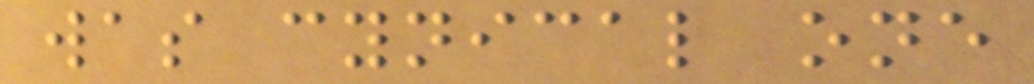was cynical one
